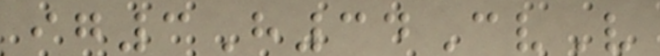ig3H34CvV
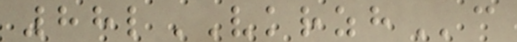88lVKRZHc
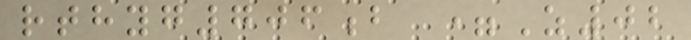rthyg706b =Z02
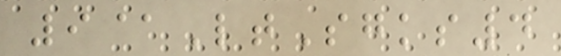9@LtSgks4
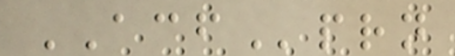ACFprn
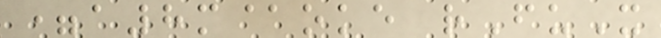=a8m@oke rFuX
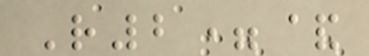R2=&
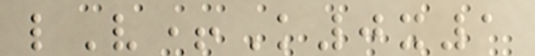lV+K0x1
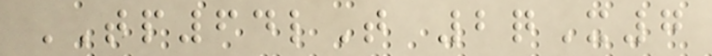TP64lT 2qX7
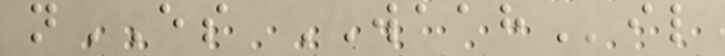nES WAAHil
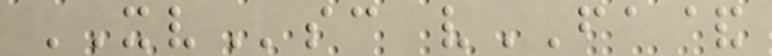XVsc vFA&
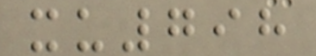xu798
